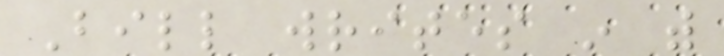Bill writes in with
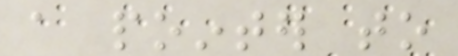a pointer to
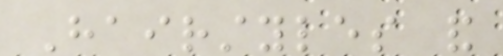Hairstyles and
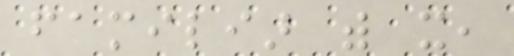familiar with it,
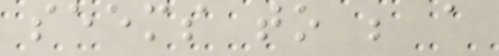seems to be a
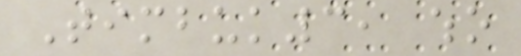Timbuk3, who
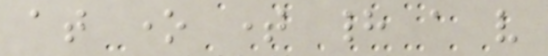at one time had a very
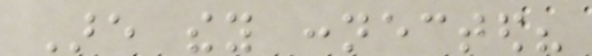Are they connected?
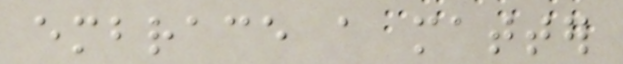embrace a matter
